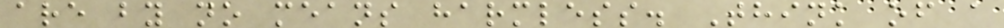are by no means harmless. Think of a
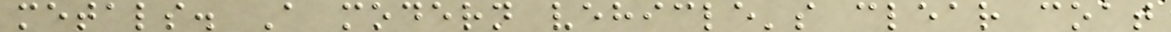metals. A modern vehicle's clear coat
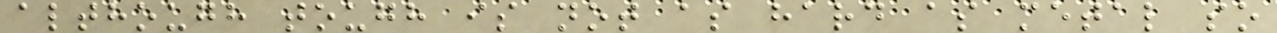although tough is not as hard as metal so
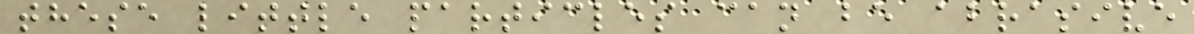these little particles can be abrasive
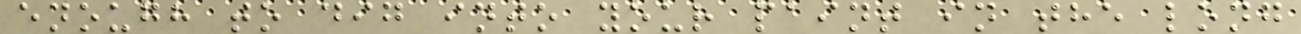enough to dig into your paint in the long
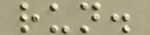run.
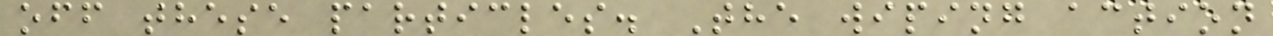off these particles. The wiping action
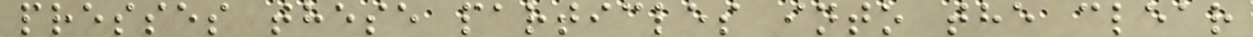presses these particles into the clear
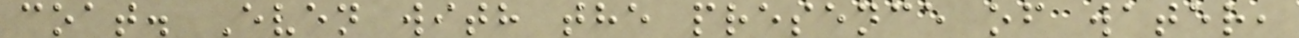coat. Even with the presence of water,
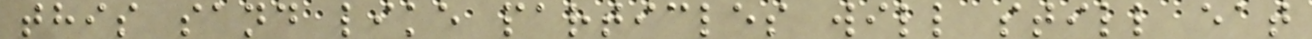this sand like particles will still eat
